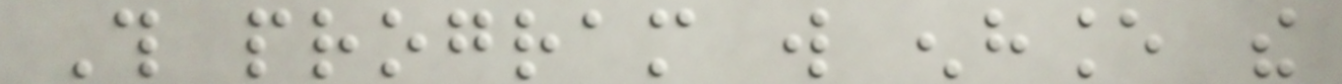This program will enhance the
